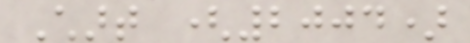Chart (2004)
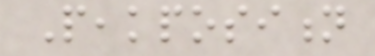Peakposition
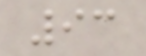93
